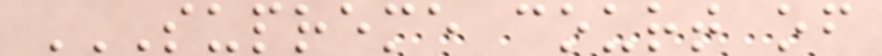SUPREME COURT OF
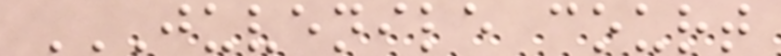JUVENILE COURT
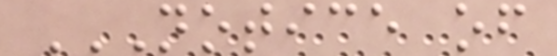NOTICE OF
